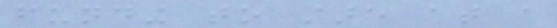funding to stare at a
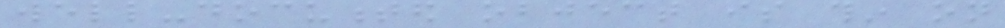well-documented object is thin on
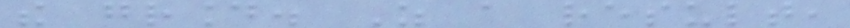the ground. As a result,
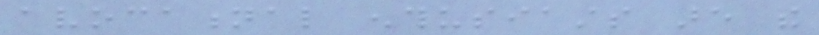avocational enthusiasts are the
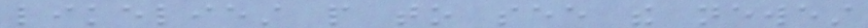likeliest people to see the newest
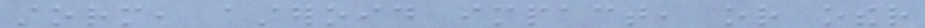storm, asteroid impact, or other
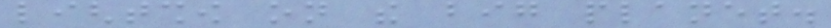lightshow on the big planet.
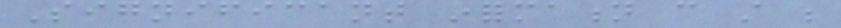Significant information can still be
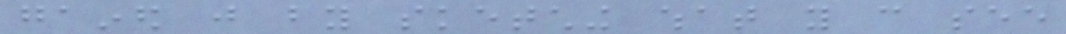gained just by sketching what you can see
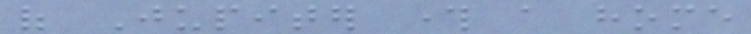of Jupiter through a home
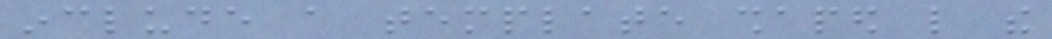include a template shaped like the
